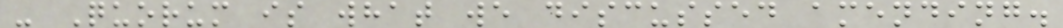- Quorum is what we discussed amending.
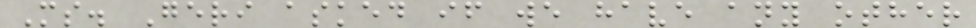Ms. Geri asked if we have any other
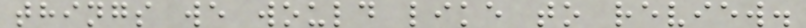things we would like to review.
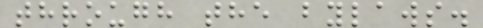through the bylaws.
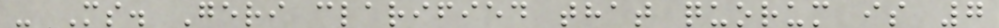- Ms. Geri clarified that quorum is 7
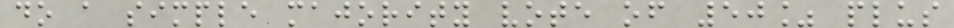do a simple majority vote of 50% plus
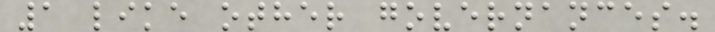1 like other governances.
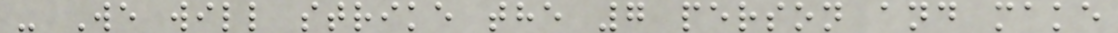- We will strike the 7 person and make
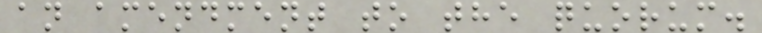an amendment to the quorum.
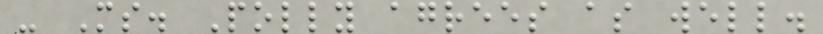- Ms. Polly agrees as well.
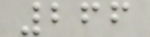266
